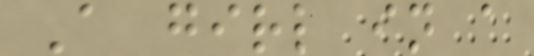A girl in a
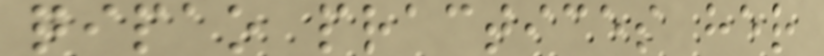qipao practices her
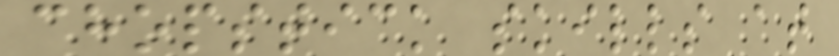chopstick skills at
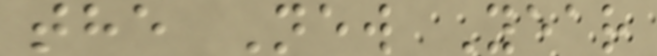the New Year
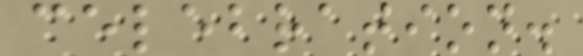celebration.
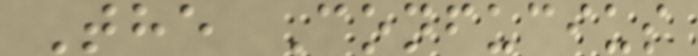The Confucius
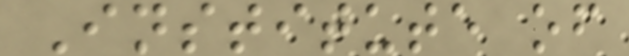Institute of
